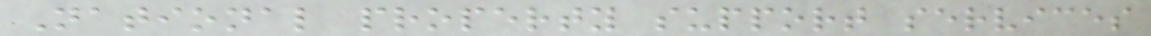National property support services
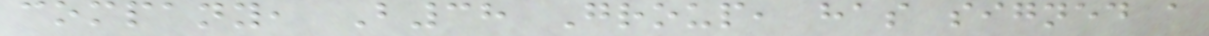company, B38 Group, has signed a
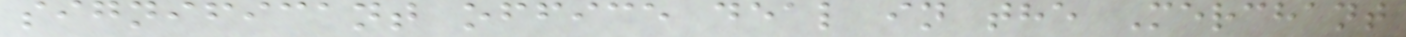significant office deal in the Merchant
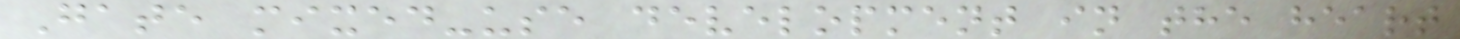Gate mixed-use development in the heart
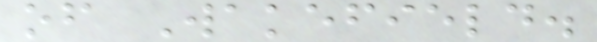of Wakefield.
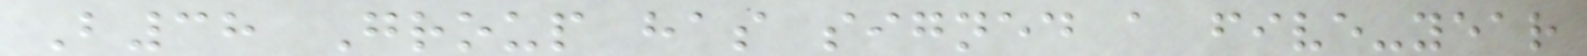B38 Group has signed a five-year
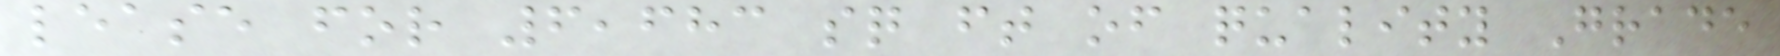lease for 6,683 sq ft of quality Grade
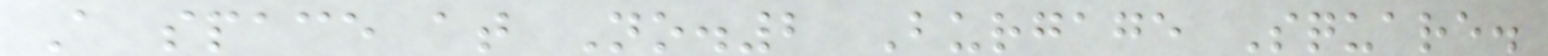A space at No.2 Burgage Square.
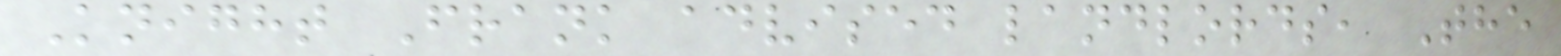Knight Frank advised landlords, The
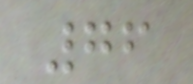76
